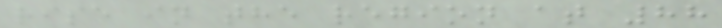rise in the region at 88
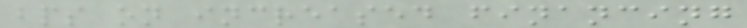bps on increased financing
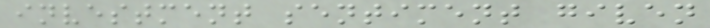investment sentiment given
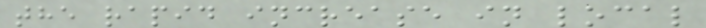the rapid increase in local
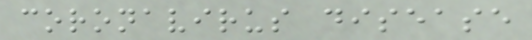coronavirus disease
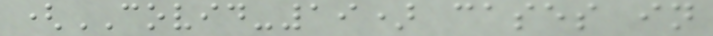(COVID-19) cases in
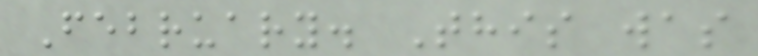February. This was
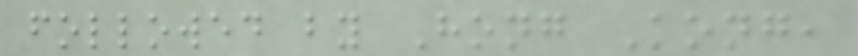followed by Hong Kong,
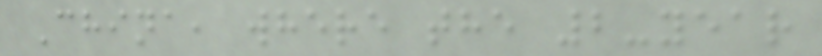China, where the 2-year
